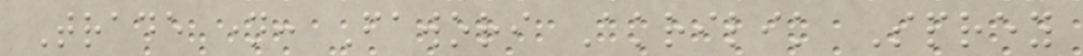Trade name: Fawori Akrilik Sprey
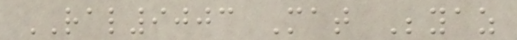RAL9003 Mat Beyaz
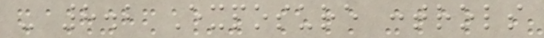- 8.2 Exposure controls
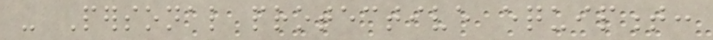- Personal protective equipment:
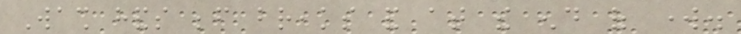Wash hands before breaks and at the end of work.
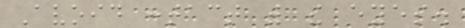Avoid contact with the eyes.
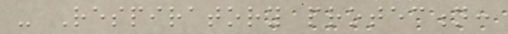- Respiratory protection:
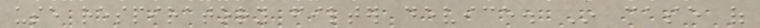use respiratory filter device. In case of
